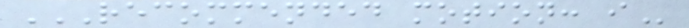RECOMMENDED MOTION: I
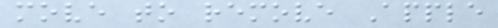move to remove Apple
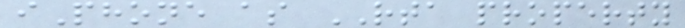iPhone as RTA property
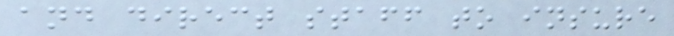and direct staff to insure
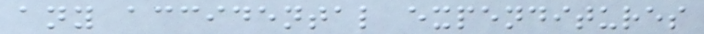any accidental expenditures
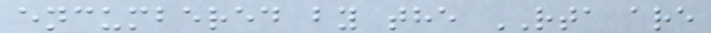encumbered by the RTA are
